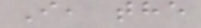I, the
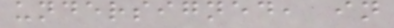undersigned, in
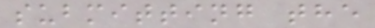submitting the
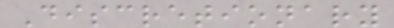Discretionary
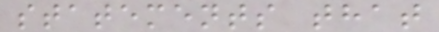statements that
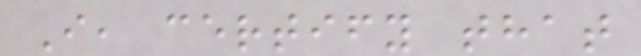I, certify that
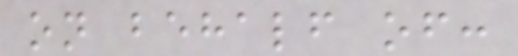on behalf of:
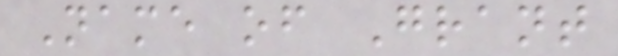Name of Grant
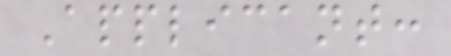Applicant:
